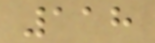118
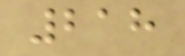218
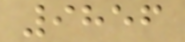9856
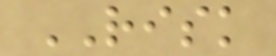RISK
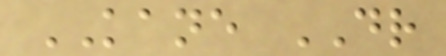KANE DR
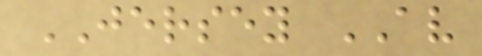JERSEY AV
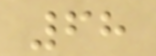68
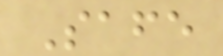Safe
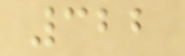322
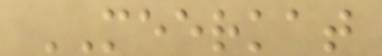MEERKAT
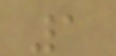1
